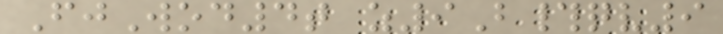FjWod4t z9B#qv9
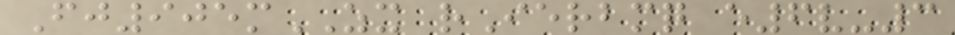Fj905mZX rIerbmq e6v-3
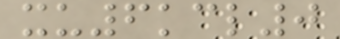xu6kcl0
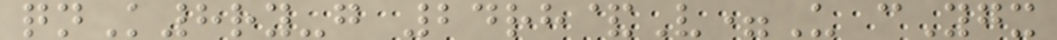qnK8ry-g 24rh&V=U cYgx
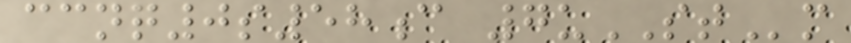ccnq0s58c 7uSTm
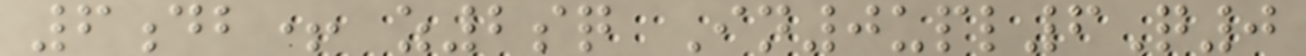6db+ z2sq In0upl6Q0
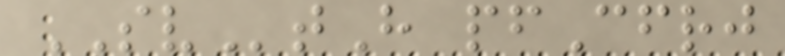SVtH pfCfrj
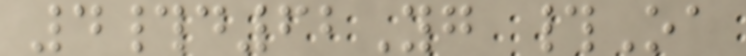4#d62Yg #Oa
